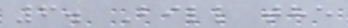6. Bill the
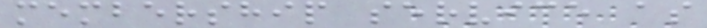membership service as
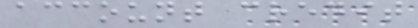account credit
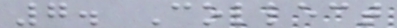7. Collect
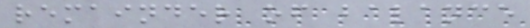remainder of balance
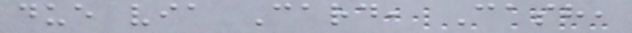due via Card, Cash,
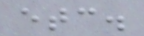etc.
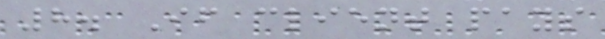8. If client pays
